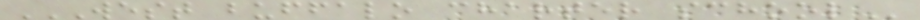WEST BUFFALO CHARTER SCHOOL
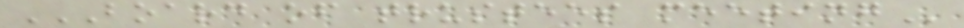BOARD OF TRUSTEES MEETING
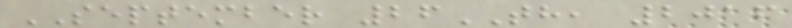SEPTEMBER 26TH, 2016
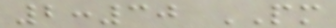2:30 PM
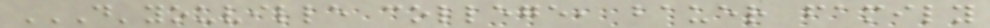D'YOUVILLE COLLEGE, BAUER FAMILY
